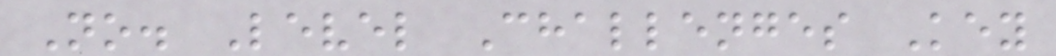No. Level Challenges Key
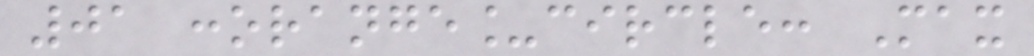01 :orange_circle: Max
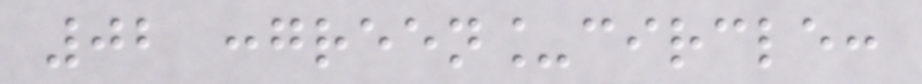02 :green_circle:
